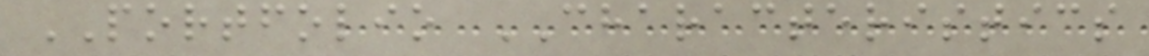PORTFOLIO CHARACTERISTICS
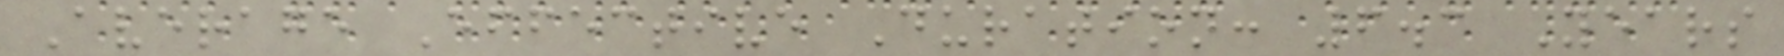Average Effective Duration: 6.3 Years
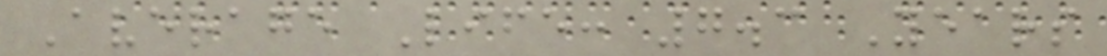Average Life: 7.3 Years
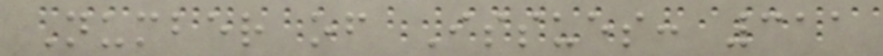Number of Issues: 311
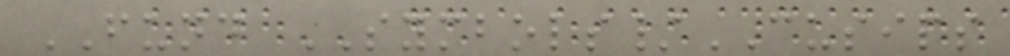FUND SYMBOLS/CUSIPS
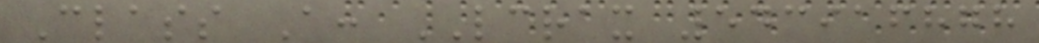Class A: LCRAX 543916878
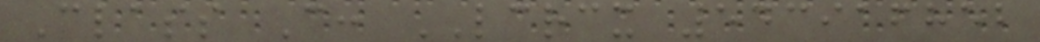Class C: LCRCX 543916852
